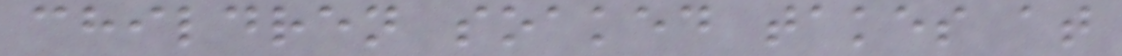children soaked takes at
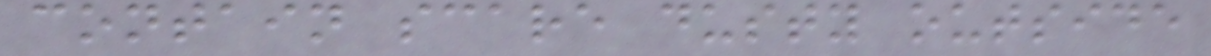contain scare dusty outside
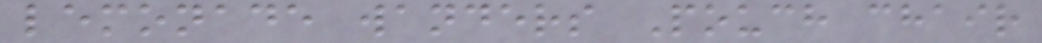lemonade wanders Pouch chair
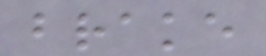brake
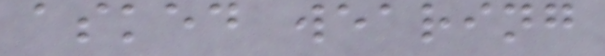asked wearing
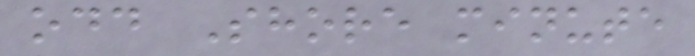odd Shore minute
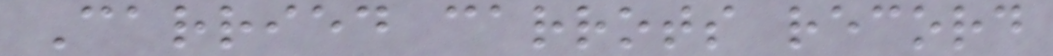Carried carrots record
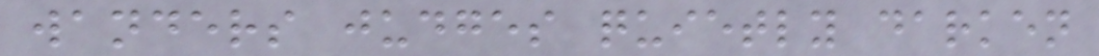wanders judges quietly darken
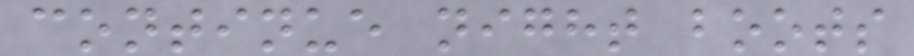continue night boots
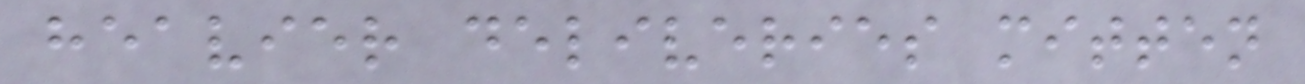heavier deliveries mitten
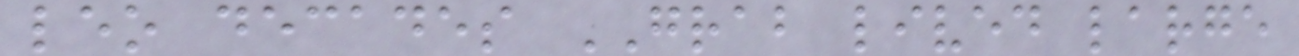leo decades GRAB lived large
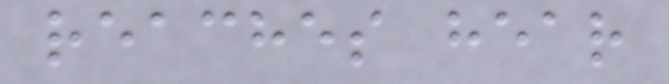reaches hear
